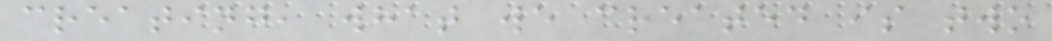creating, what we created is two
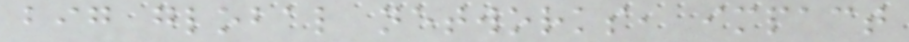big global networks, impact
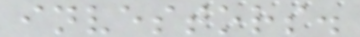investors.
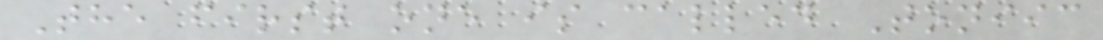The first one is called Toniic
